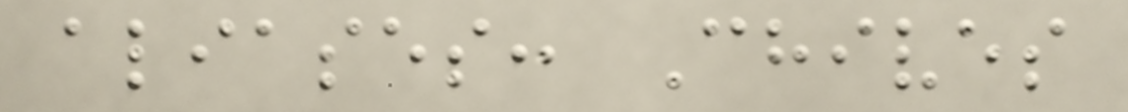aliases: Chives
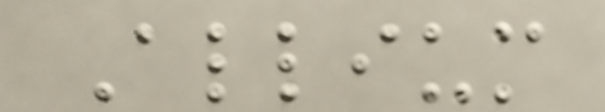Allium
